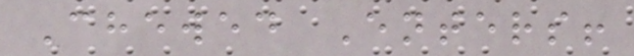Chewed Enters!
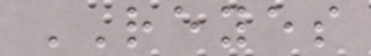REYES
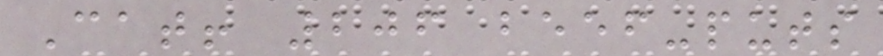Cat! 206 beef-puts
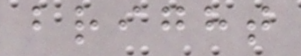bright
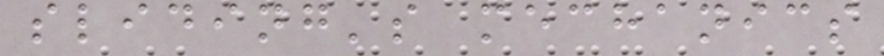sliding's mechanics
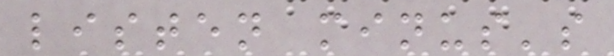listen minus's
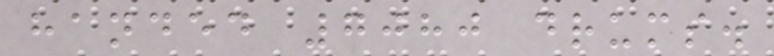handed 7080 drums.
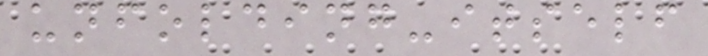unfolding-itself
